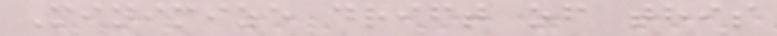Minimize drift of this
